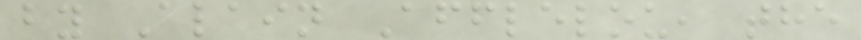by Alain Afflelou, the
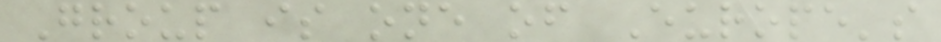Group is one of Europe's
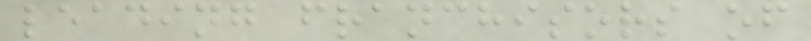leading franchisors of
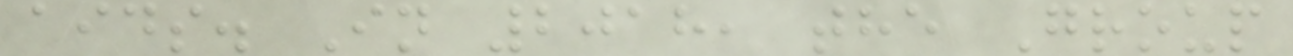aids. In 2018, the Group
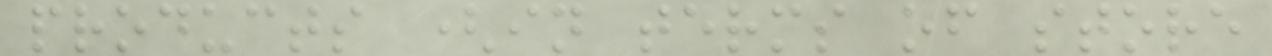products (in terms of store
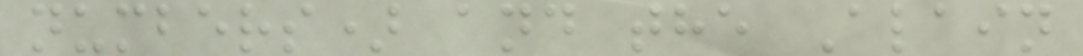numbers) and the Alain
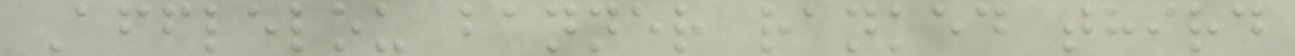Afflelou banner ranked third
